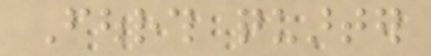Fourth quarter
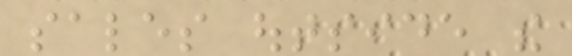sales outside the
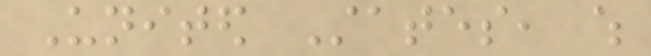United States, which
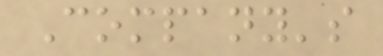Company's
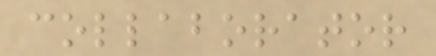collaborator
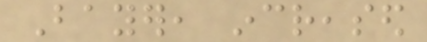Bayer, increased
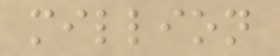million
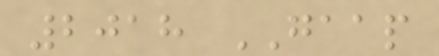2018 GAAP
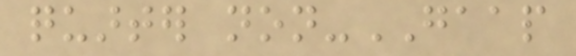quarter non-GAAP
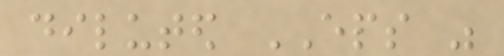diluted EPS was
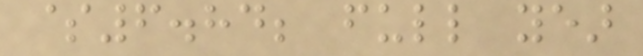$6.84; full year
